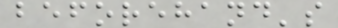beforehand's
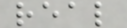real
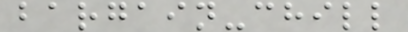bargain-chill
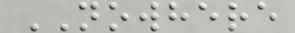NOWHERE
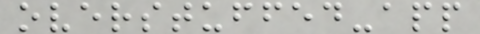overstuffed-app
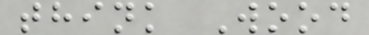think Wood
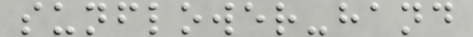sunflower-hand
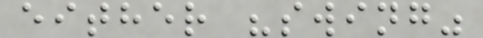either "swing"
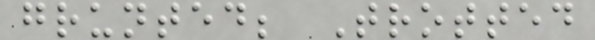grunted; Trotted
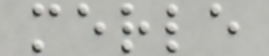merle
